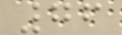76
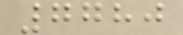7780
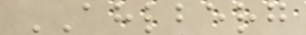AHLBERG
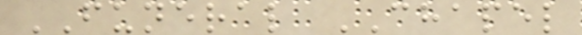FUNERAL CHAPEL
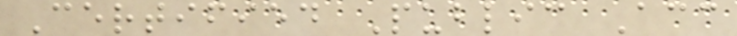Certified Public Acc
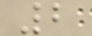2
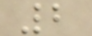2
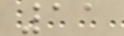11
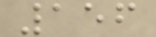156
